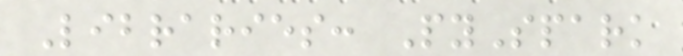Libraries: PySpark
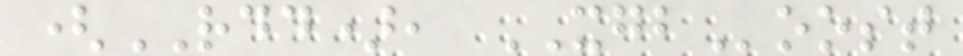(RDD), XGBoost
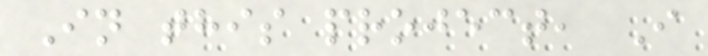In this project, I
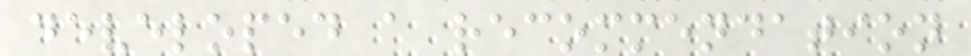developed a recommendation
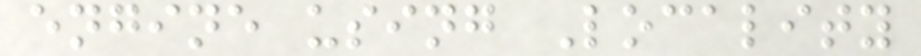engine using Locality
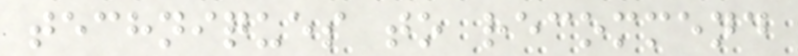techniques to recommend
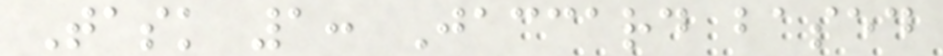Task 1: Jaccard based
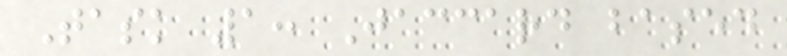Task 1: Jaccard based
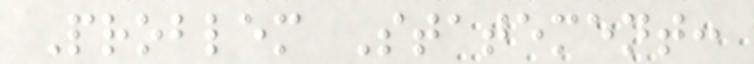Problem Statement:
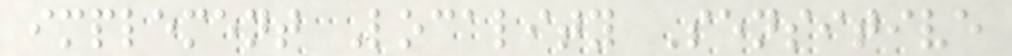implement Locality Sensitive
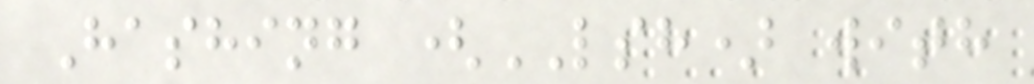Hashing (LSH) with
